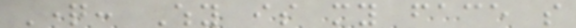Question: Why is my face so
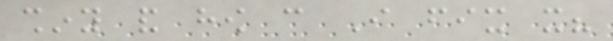shiny and how can I fix it?
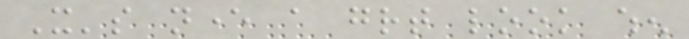It's never a great look when
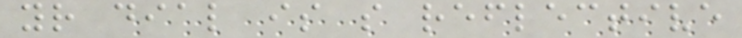your dial is so reflective
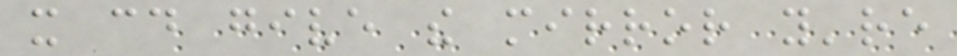it could give the mirror you're
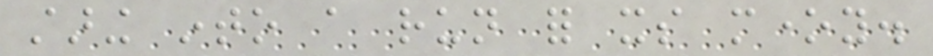staring into a run for its money.
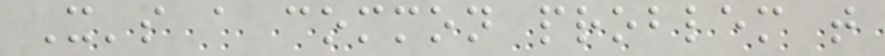It's a common problem that
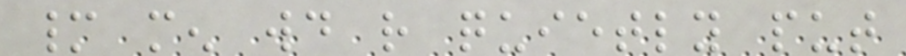many men would rather quietly put
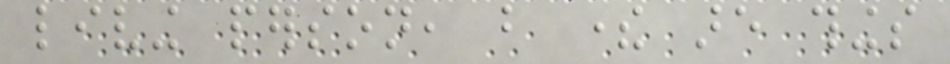living person, but there are things
